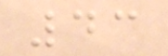43
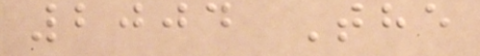2004 The
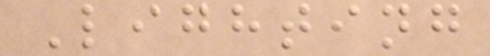Lighting
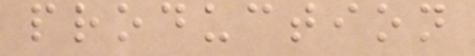production
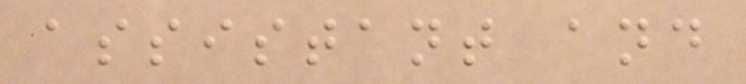assistant and
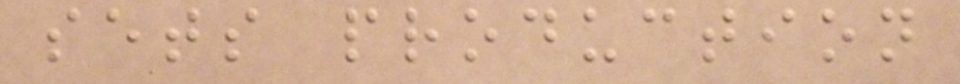sets production
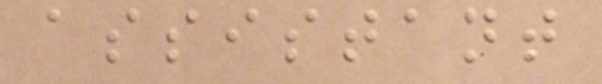assistant
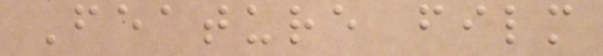Feature film
